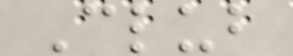Club
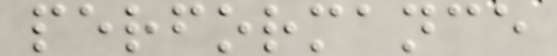performance
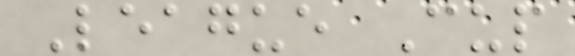League Cup
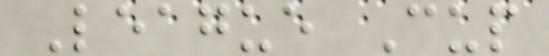League Cup
